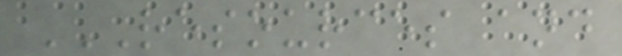RESOURCES AND
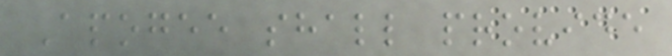Apogee shall provide
